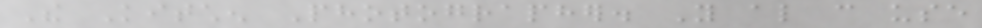The Kitchen Photographer. You also can use
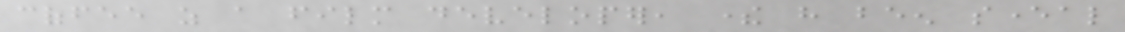coffee as a film developer, there have been several
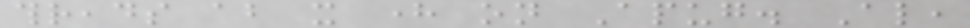threads about it here on Apug. Also,
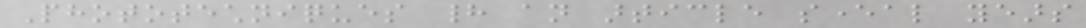Phototechniques had an article several years
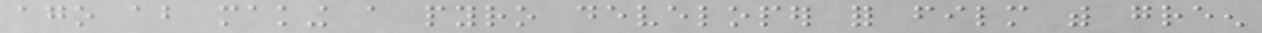ago about making a pyro developer for film with green
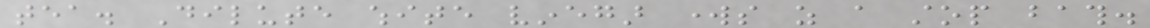tea. Dilute white vinegar works as a stop bath.
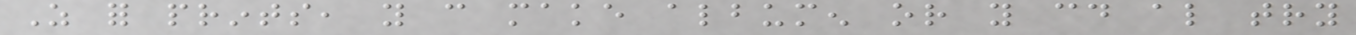As for prints, you can make albumen or you could also try
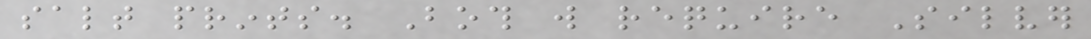salt prints. Both will require Silver
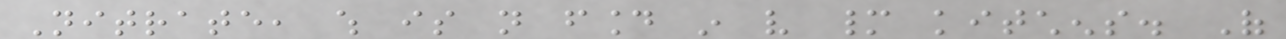Nitrate, which is not found in very many kitchens. Of
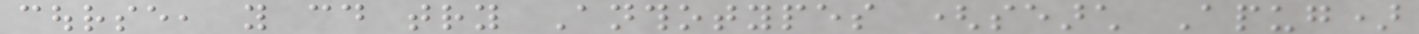course, you could try Anthotypes (search Apug)
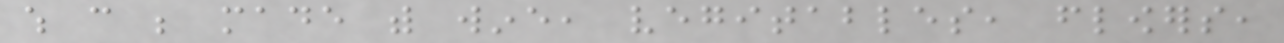which can be made with wine, vegitables, flowers,
